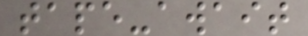tape-await
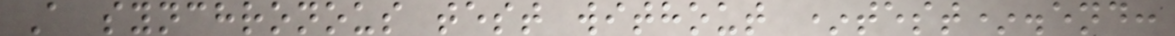A synchronous test without *test*.end:
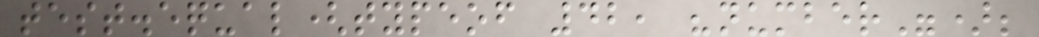test.equal(typeof 42, "number");
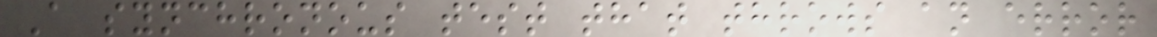A synchronous test that throws an error
